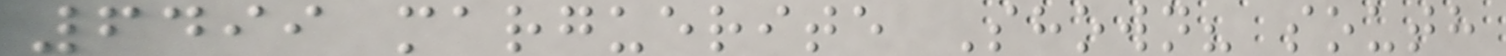6499 marguerite Shown? south
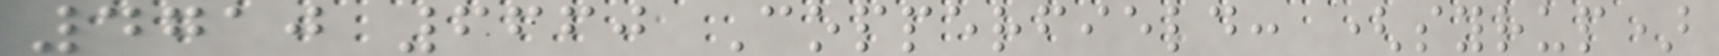4710 6660 Copperfield: (syrup)
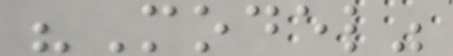"Model"
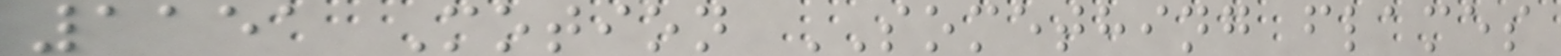1151 Motion SOMETHING flames
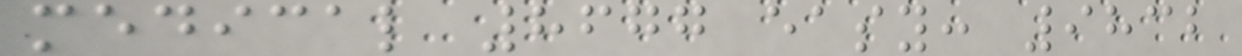medical 8677 easy: 9832
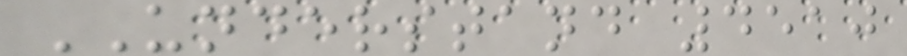UNDERSTAND 4510
